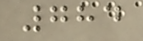784
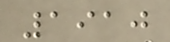1910
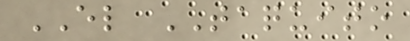EL TAQUITO
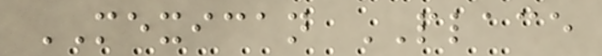MEXICAN PLACE
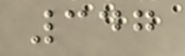347
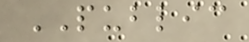PUBLIC
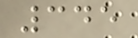345
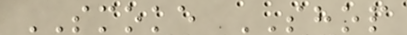SMOKE SHOP
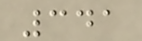341
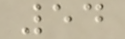54
